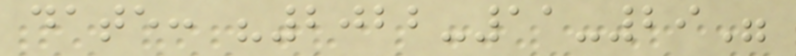date: "2022-11-29"
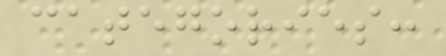categories:
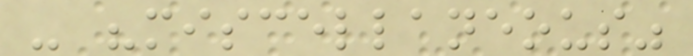- "miscellaneous"
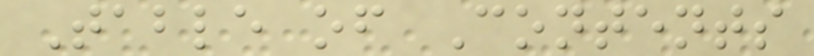Table of Contents
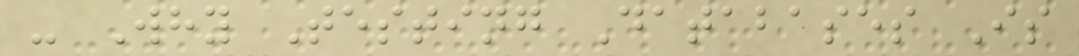- Why Testing Databases Is
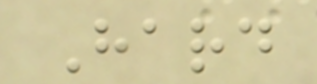Hard
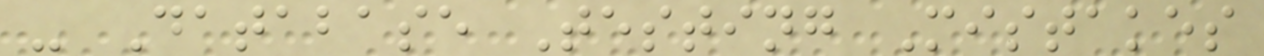- Database Testing Mistakes
